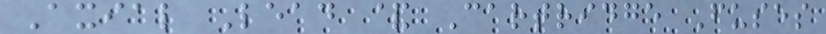Axial Lead & Cartridge Fuses
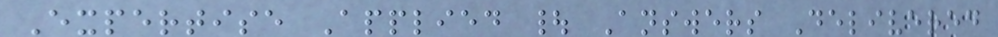Expertise Applied | Answers Delivered
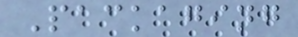Packaging
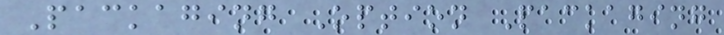Packaging Option Packaging
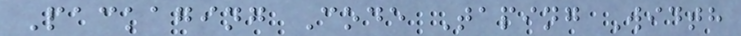Packaging Code Taping Width
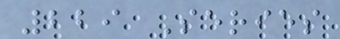229 Series
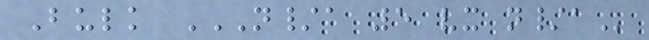Bulk N/A 5 VX N/A
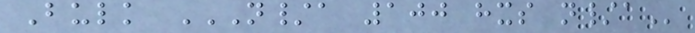Bulk N/A 100 HXS N/A
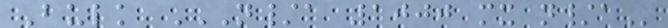Bulk N/A 1000 MX N/A
